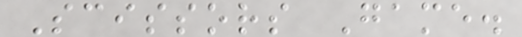Scissors Game.
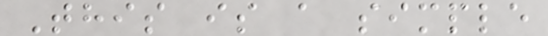This is a simple
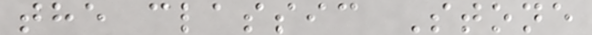the classic Stone
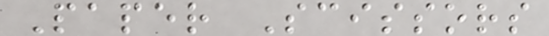Paper Scissors
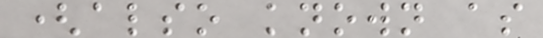(also known as
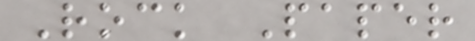Rock Paper
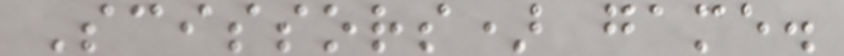Scissors) game.
